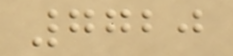7720
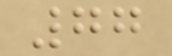77
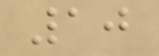10
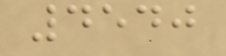4540
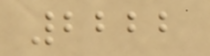2222
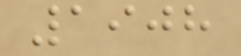1908
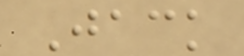Jack
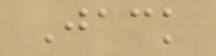Jack
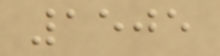1505
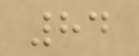84
